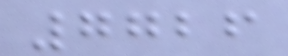7726
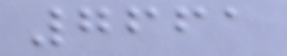7661
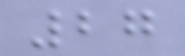27
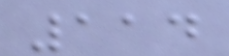114
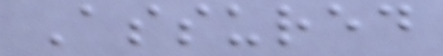Assured
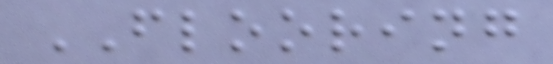FLOORING
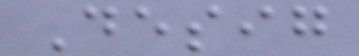Desig
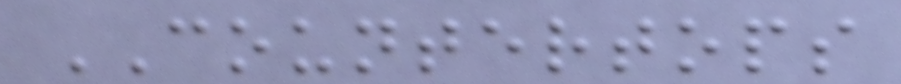COUNTERTOPS
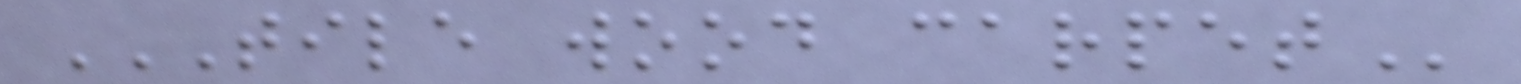TILE WOOD CARPET
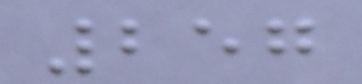257
